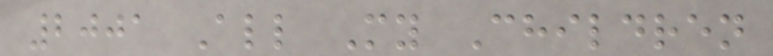2001 All My Children
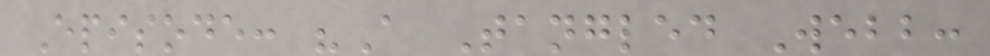Episode: "A Tangled Webb:
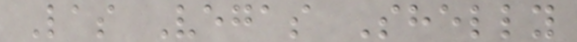Las Vegas Shelly
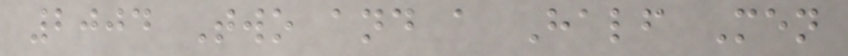2004 Two and a Half Men
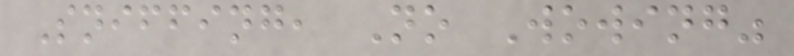Sniffing, No Wowing"
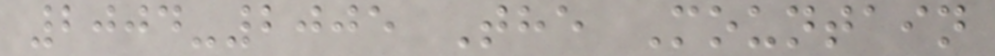2004-2005 The Mountain
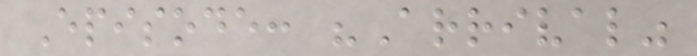Episode: "Arrival"
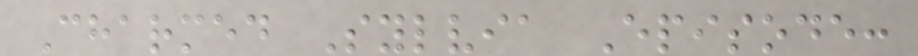Charmed Sylvia Episode:
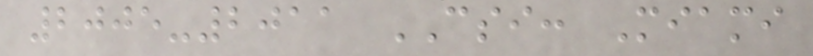2005-2011 CSI: Miami
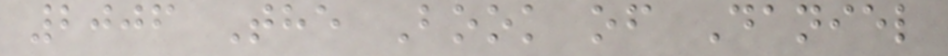2006 The Book of Daniel
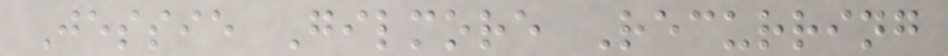Jessie Gilmore Recurring
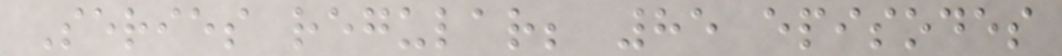Series regular; 85 episodes
